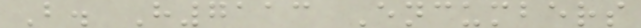B. H7113 Encumbers
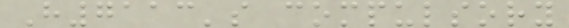H7113's compulsory
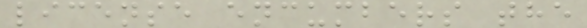license encumbers the
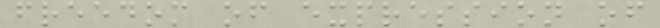freedom of expression of
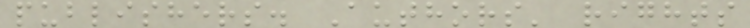publishers. Authors' rights
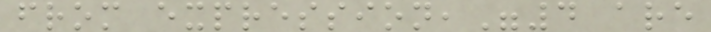from expression,"4 are
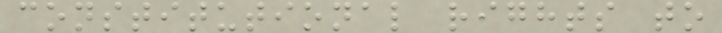constitutional rights to
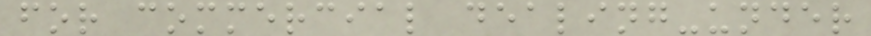for commercial dealing-under
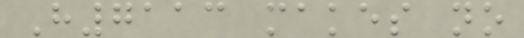H7113 makes no
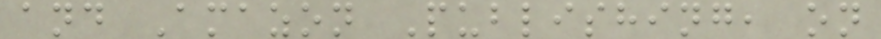and Amazon Publishing, on
